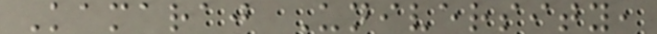Kamaraj University,
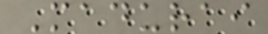Madurai
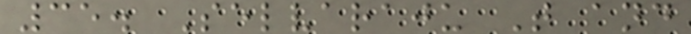35. Selvaraju T and
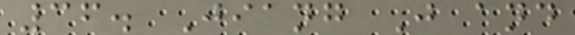36. Jiang J and
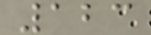123
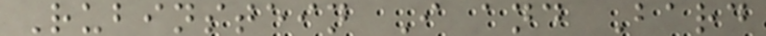Rubinstein I and Bard
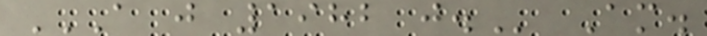A J 1982 J. Am.
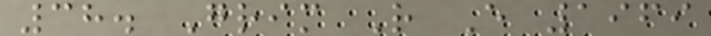38. Grim R E 1969
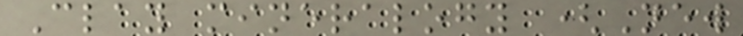Clay mineralogy (New
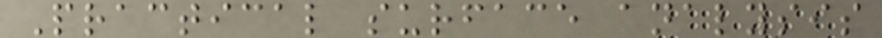Practical surface analysis
